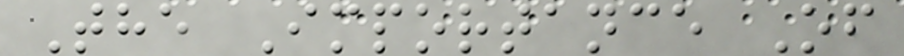The Importance Of
